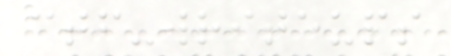ctf-writeups
